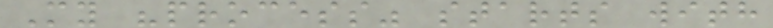My "process" starts with
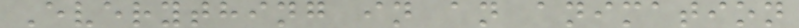Everything in an animation
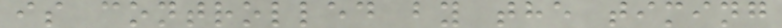is controlled by the timing
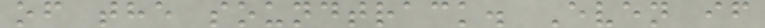of the soundtrack. Even if
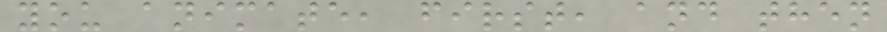you animate, first, and then
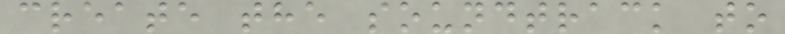create the soundtrack to
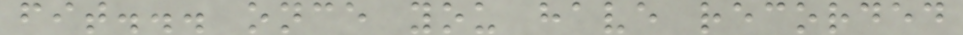fit... once you have recorded
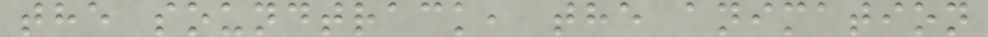the soundtrack, the animation
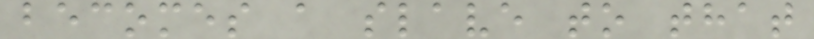becomes a slave to that
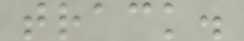track.
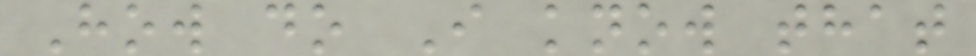How do I know that
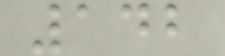142
